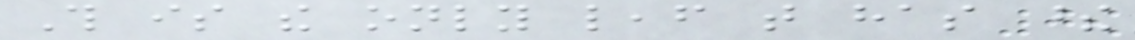This is the only leaf that has these
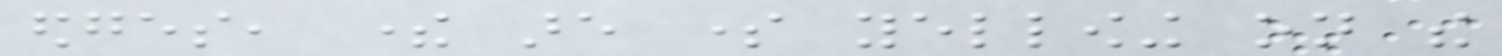edges, there are some yellowing on the
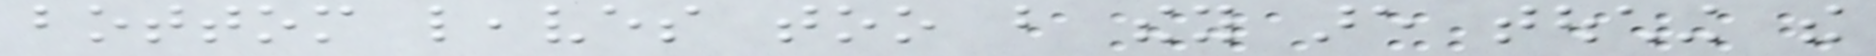bottom leaves too but they are touching the
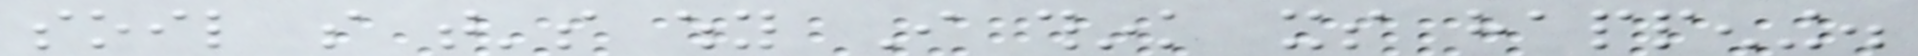soil so that's why I think its happening.
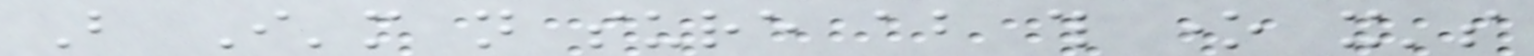But I'm not sure about this one it's
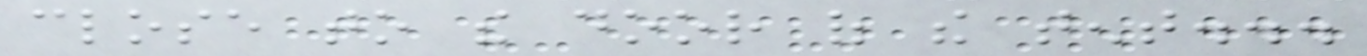close to the door of the tent...
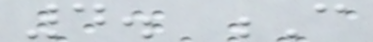4. C
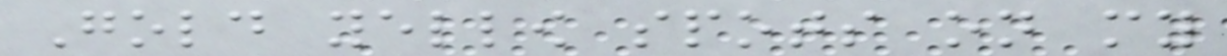Gold yellow spots on my
